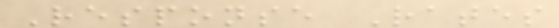Response Rates
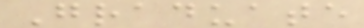Graduate
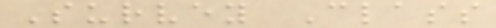Survey Class
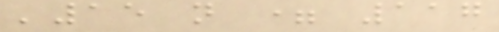'15 n = 117
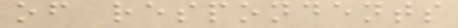of respondents
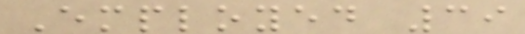Employed 39
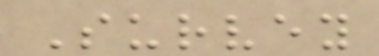Survey
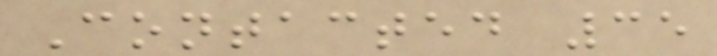Contacted 35
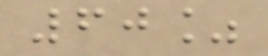60%
